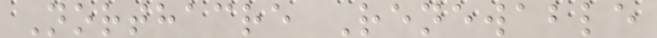Northacre Renewable
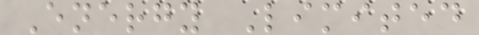Energy Limited
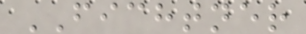FICHTNER
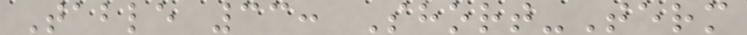Table 33: Short-Term
